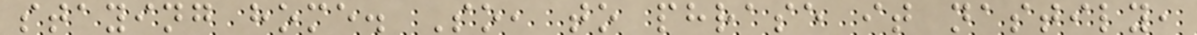staying home. So, to phrase it nastily,
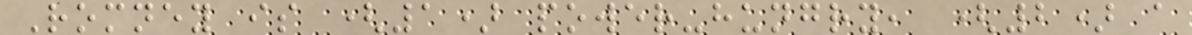Romney is (1) power-hungry, (2) a
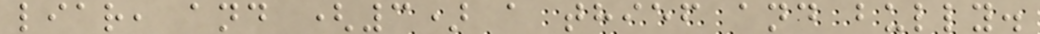liar, and (3) a thief and bully.
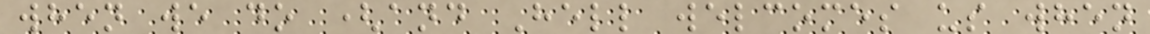when we do (and Hell welcomes us when
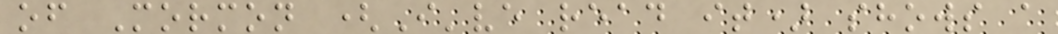of Mormon (I've read it) shows a
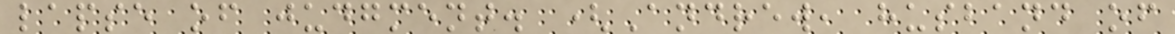lapse of judgment. (Andrew, husband of
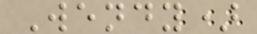Wendy)
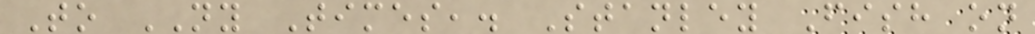To NY Times,. Stanley Fish on
